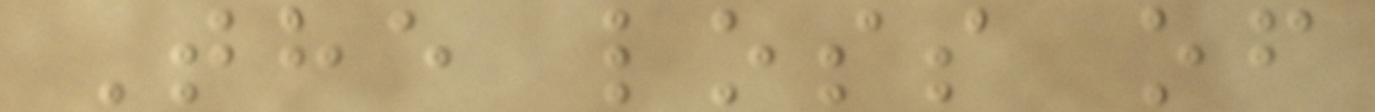The loss of
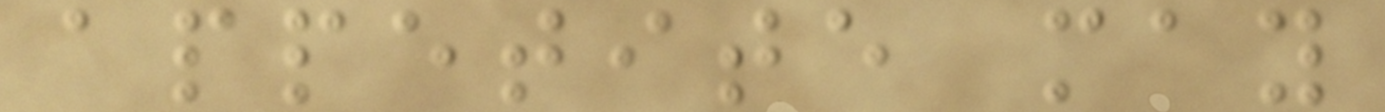appetite may
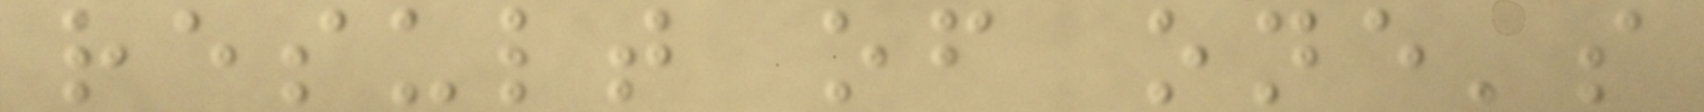result of one's
